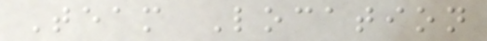Team Location
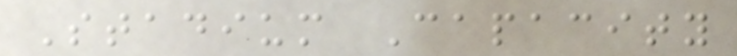Stadium Capacity
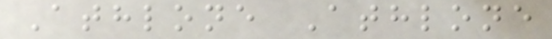Athlone Athlone
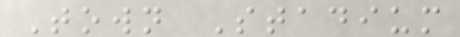Town Stadium
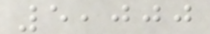5,000
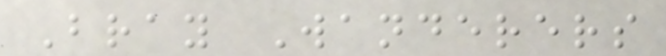Bray Wanderers
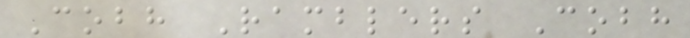Cobh Ramblers Cobh
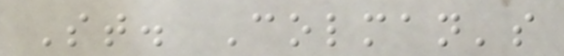St. Colman's
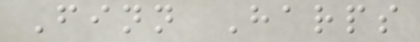Finn Harps
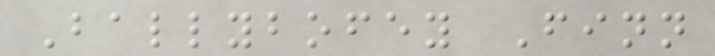Ballybofey Finn
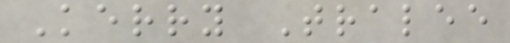Kerry Tralee
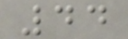44
